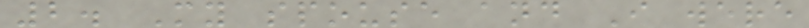2. My spouse and I were
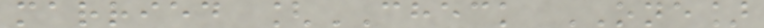married [CHECK ONE]
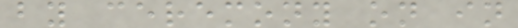by ceremony on in
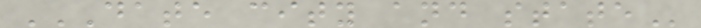DATE CITY AND STATE
